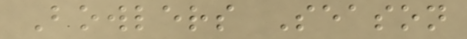Bowlers Season
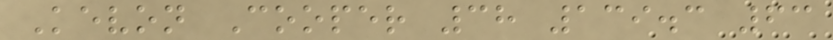Kevon Cooper 38 139.3 63
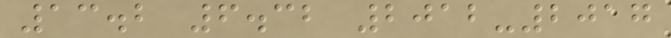13.2 6.32 2012-2017
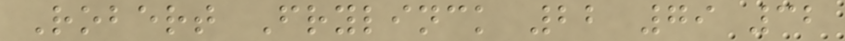Robert Frylinck 22 79 32
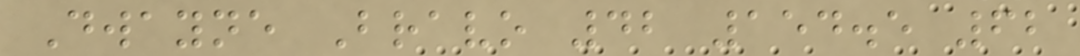Dwayne Bravo 42 154.5 62
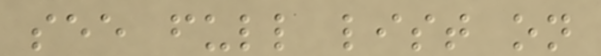see full list on
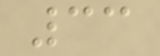33
